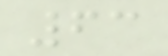63
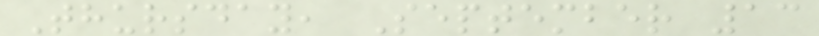Thursday, September 13
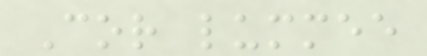Cor lummee
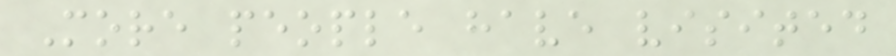More people have visited
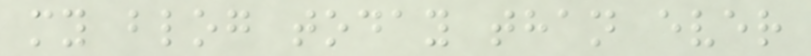my blog today than ever
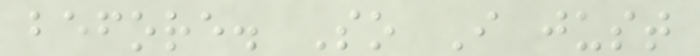before. So I just
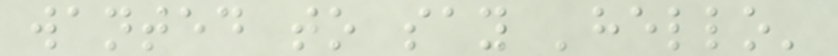wanted to say 'hello'
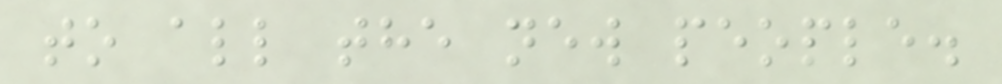to all the new people.
